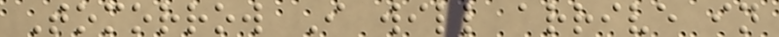Tomorrow I will arrive in
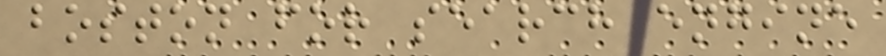boston for search engine
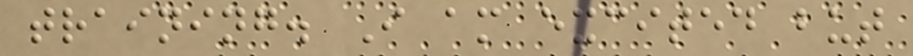training. I am excited but
